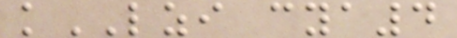kLZI cya4
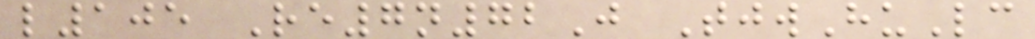l105 Re7n72J TjwHuLc
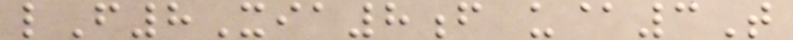lF8Xia8f u@3T
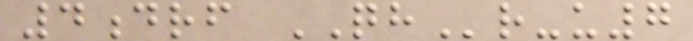4drf QHr-u7
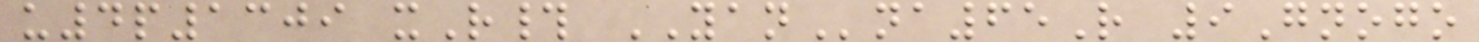u4p1309 xR# YANna65R 9Gnogo
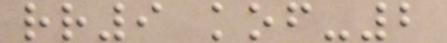rr9 kof-2
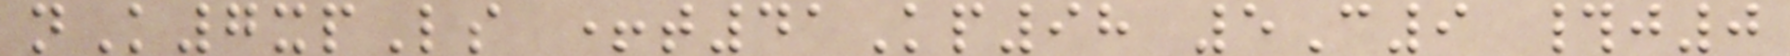nK7xpLs +t41Kp98 5C9 #j0
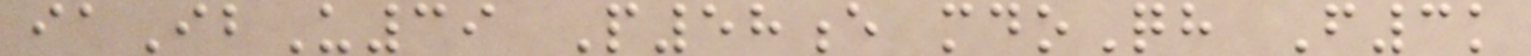iaIbU39 P58e mdoQh F3k
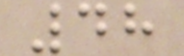48
